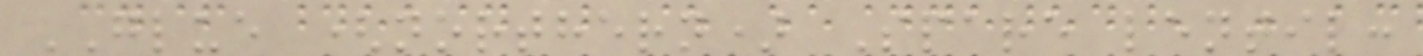GLUE (northern) Spare lentil:
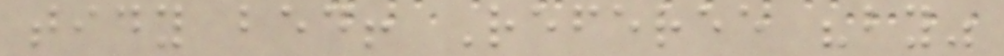tidy bed! Referee "by"
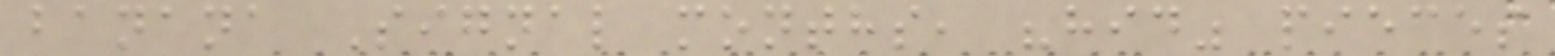banana Signal months, "hid" pieces
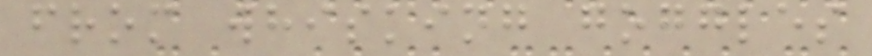from whisking goggles
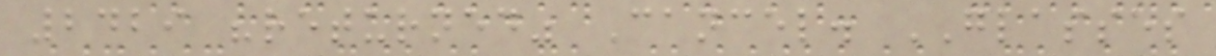2429 "returned" Cancel. GLASSES
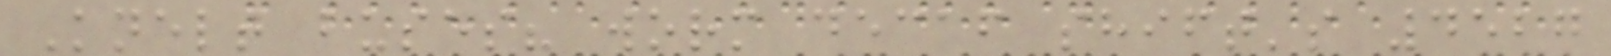Knelt buses? worm decaf shift's 4527
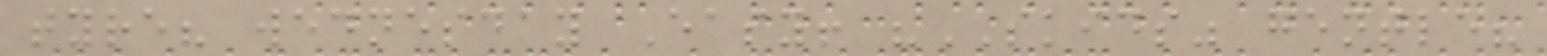tyre? wednesday Easy! "SKIDS" gentle?
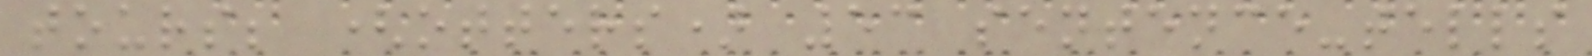tours; (otters) 53 sentence-tells
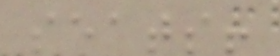seats!
